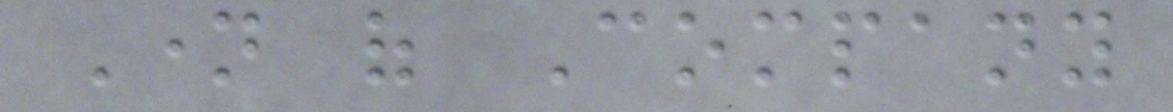Name of Company
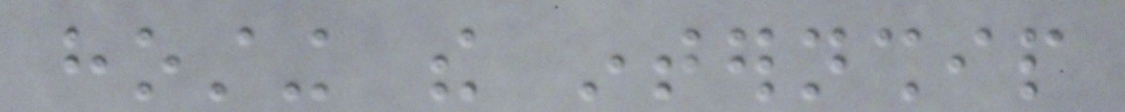hosting the internship
